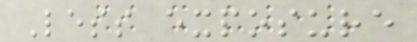Less exposure
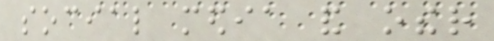social media and other
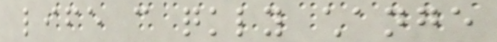life can quickly change
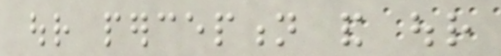our perception and our
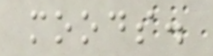moods.
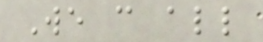We can all
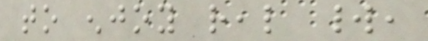to enjoy real world,
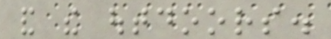and the outdoors.
